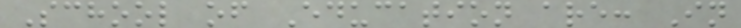School of Education are: In
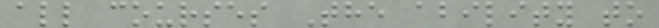all courses The ability to
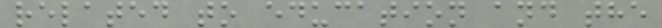related to education and the
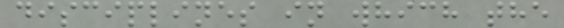disciplines in which the
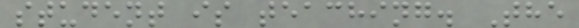student is teaching. The
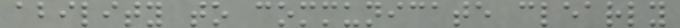ability to communicate clearly
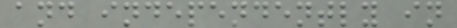and independently in
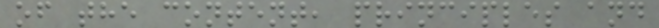of the content, principles and
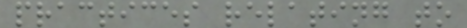practices relating to
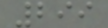299
